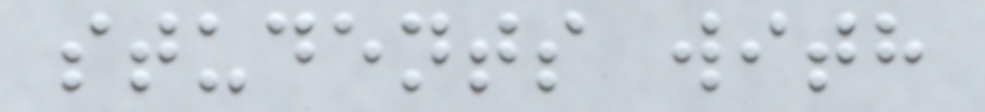students with
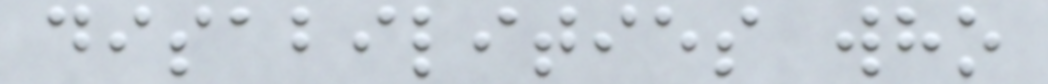disabilities who
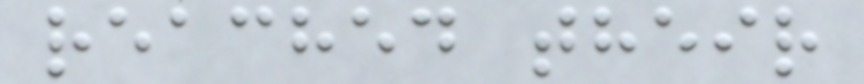reached their
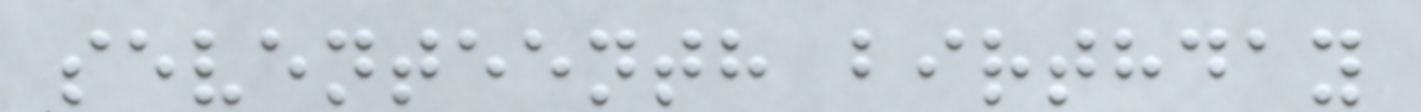seventeenth birthday
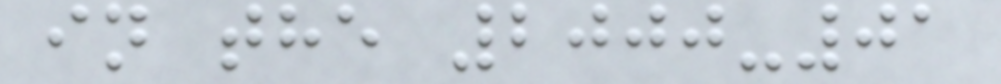in the 2000-01
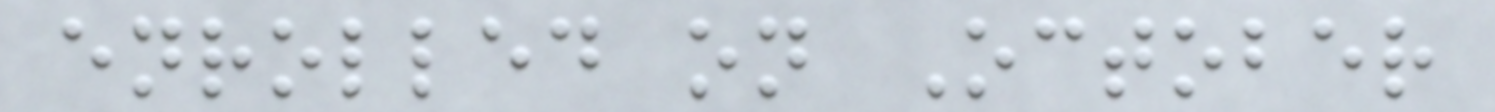enrolled on October
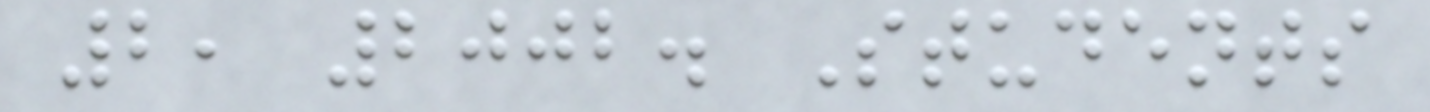2, 2002. Students
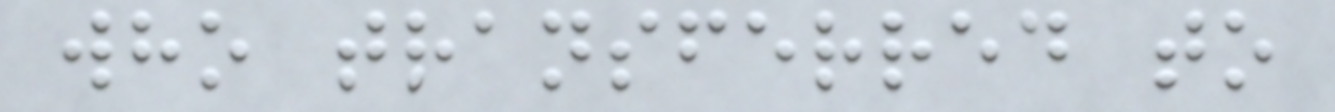who transferred to
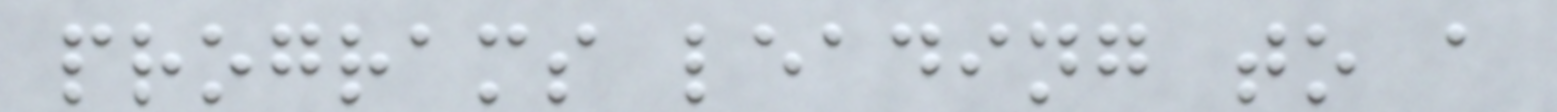programs leading to a
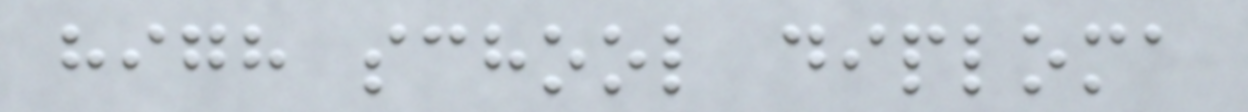high school diploma
